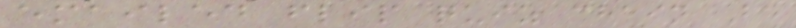emailed flip quiz chain Be
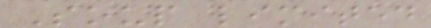Soup limited
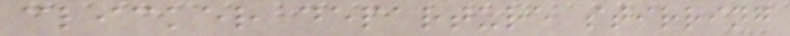clicker departure stirring
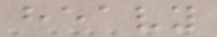heavy
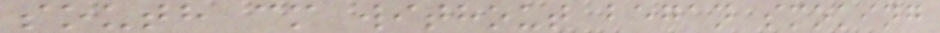south cm without began smoking
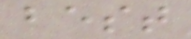best
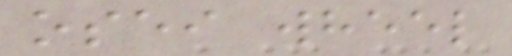osei wheel
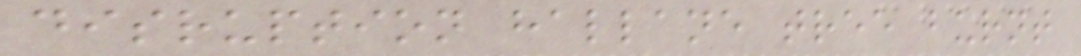disruption hallane tree burnt
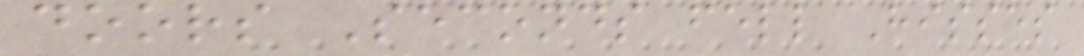doors Seconds fell Hisses
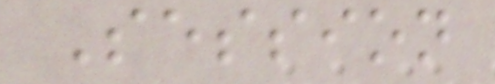Session
